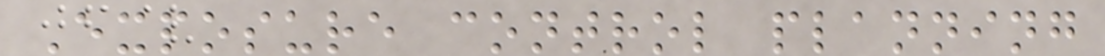Exposure control planning
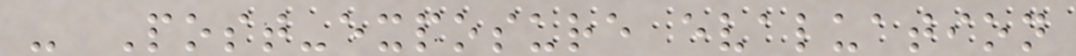- Post-exposure evaluation
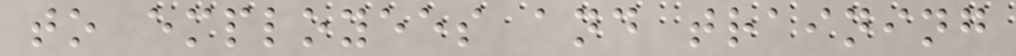to employees and training
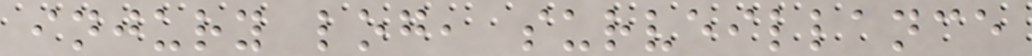injury log, surveillance
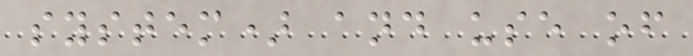system) and use of
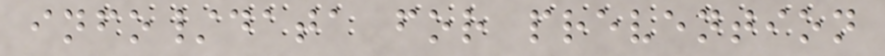info/data for prevention
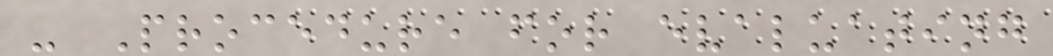- Procedure for evaluating
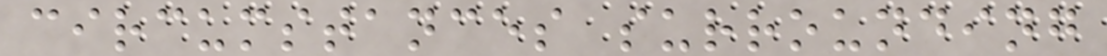circumstances surrounding
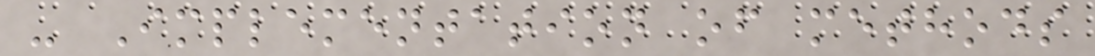- Implementation of methods
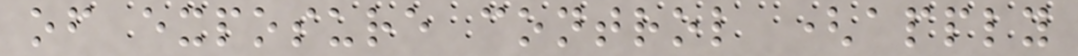of exposure control (apply
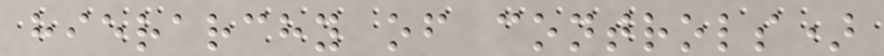hierarchy of controls)
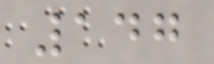147
